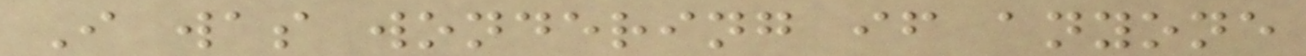I was wondering if anyone
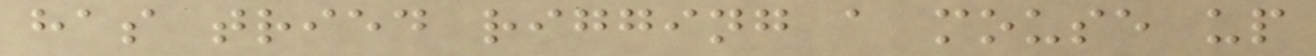has tried rigging a mouse up
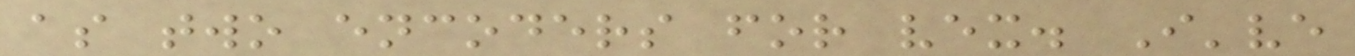as two encoders for vex. I've
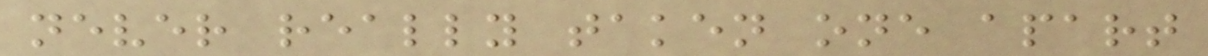never really taken one apart
